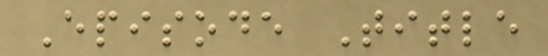Episode Title
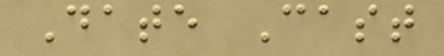Date Cast
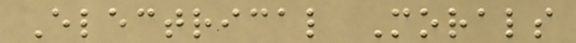Electrical Morals
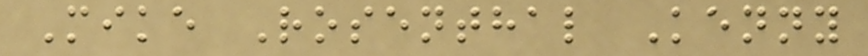Mike Rosenthal Kenny
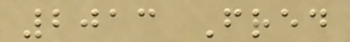2013 Fred
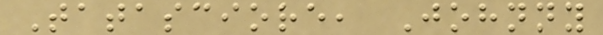Tatasciore, Johnny
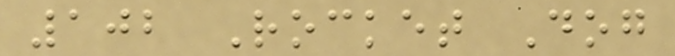102 Rocket Dog
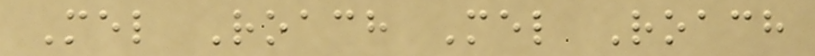Mel Roach Mel Roach
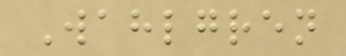Wahlgren
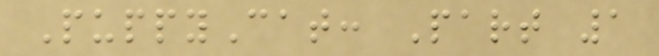PuppyCat: Part 1
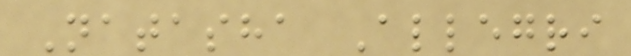Natasha Allegri
